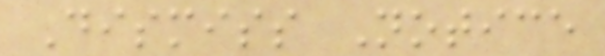Dismiss Notice
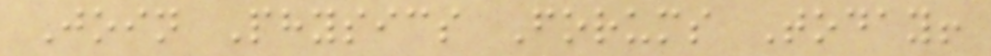Join Physics Forums Today!
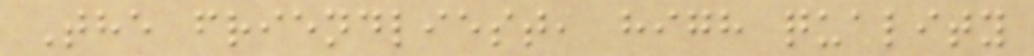The friendliest, high quality
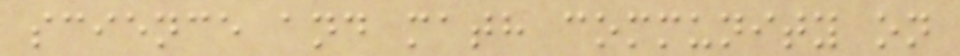science and math community on
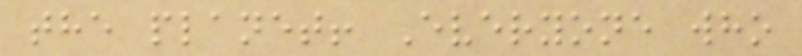the planet! Everyone who
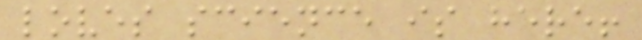loves science is here!
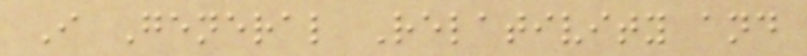I General Relativity and
